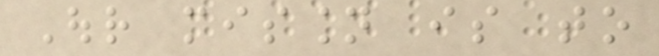Our mission is to
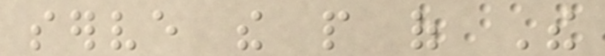serve the people of The
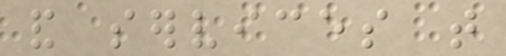and services that
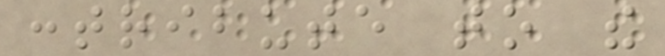contribute to the
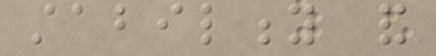stability and
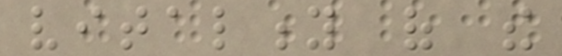vitality of the
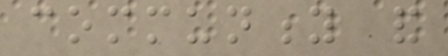community and
